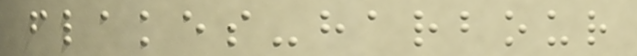flakes-harbour
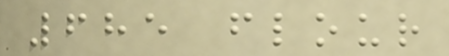685 flour
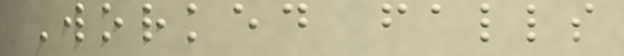Worked falls
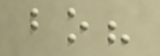bo?
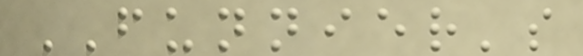FUNNIER's
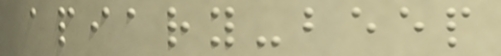apiary-beep
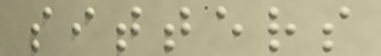sitters
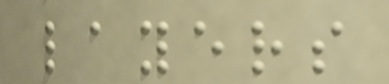layers
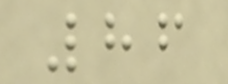86
